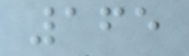165
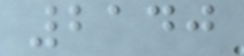2140
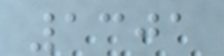1301
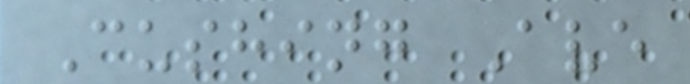Cushing Ave
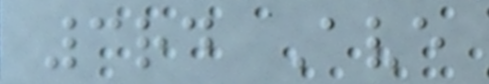3rd Ave
